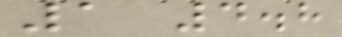1 4.8
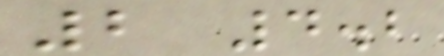2 4.2
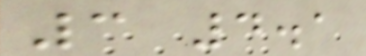3 4.1
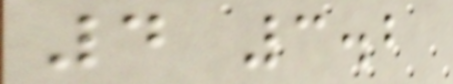4 3.2
